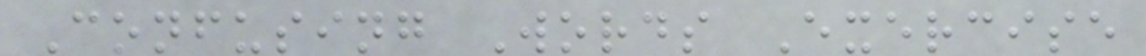Confusing Words Exercise
